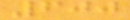600
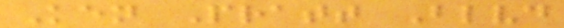Ken Pratt Blvd
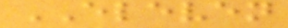ELEVEN
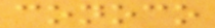conoco
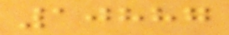10887
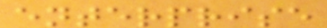enterprise
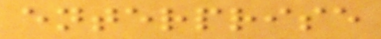enterprise
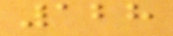128
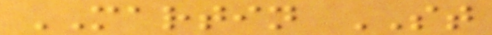MARTIN ST
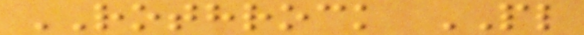ROTHROCK PL
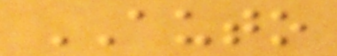AUTO
